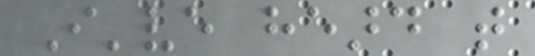I've heard that
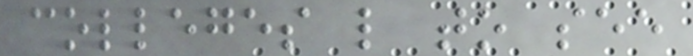colleges like to see
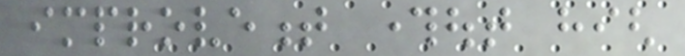improvement throughout high
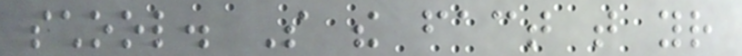school. So the fact that your
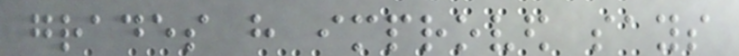grades have improved says
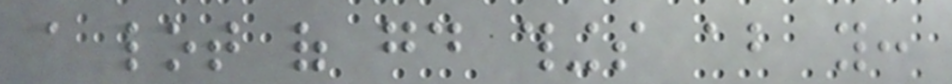a lot of good things about you:
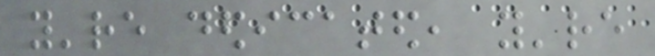you're dedicated, you're
